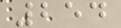254
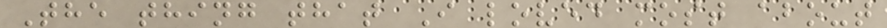The thing that I loved most about
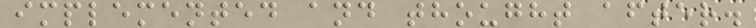implemented and thought after.
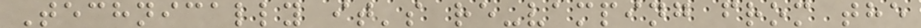Technically it's re-vamping from the
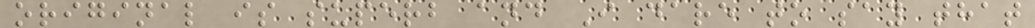original is superb and I dare to say that
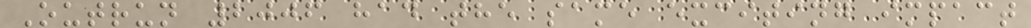Outrun 2006 had the same exciting impact
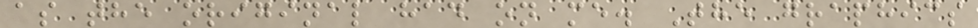as the original had on me. The graphics
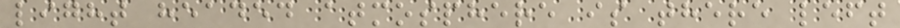light headed atmosphere is there left
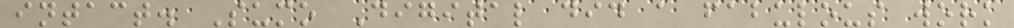intact. Sumo Digital did a fabulous work
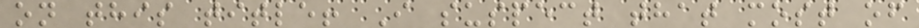on this title! I suspect that most of
